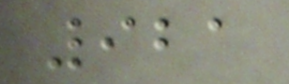921
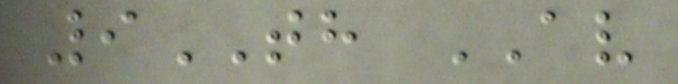9TH AV
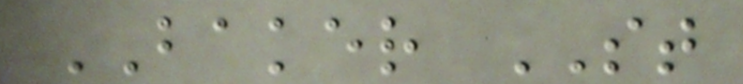BAKER ST
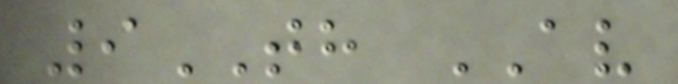9TH AV
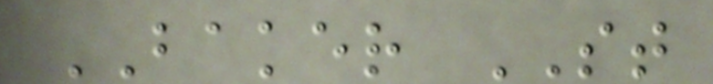BAKER ST
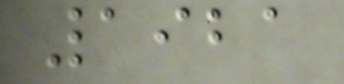1921
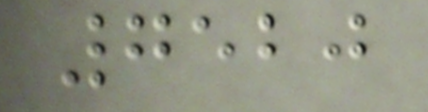7520
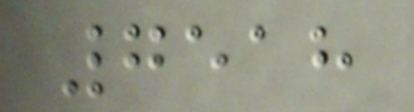7518
